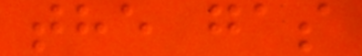the gas
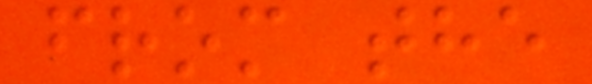from the
